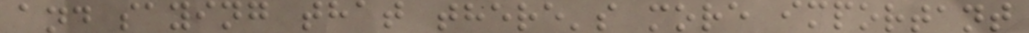and saying that there's more important
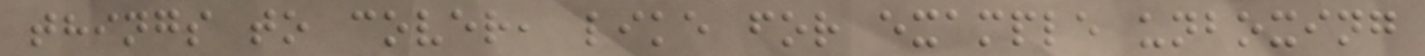things to cover, like for example unboxing
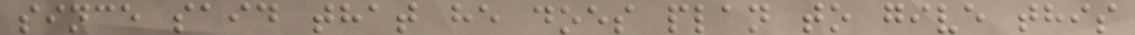since said that he does plan to give this
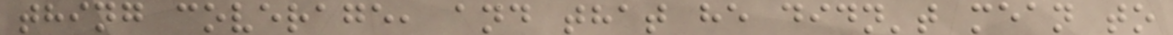thing coverage, and that he didn't mean to
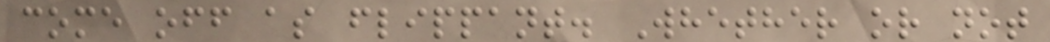come off as flippant. Whether or not
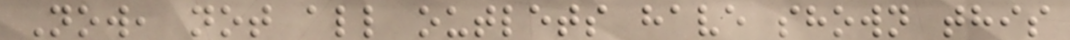Now, not all outlets have shown this
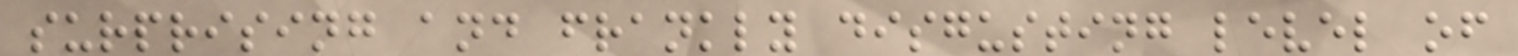surprising and frankly disgusting level of
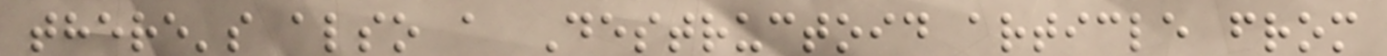there's also a Destructoid article from
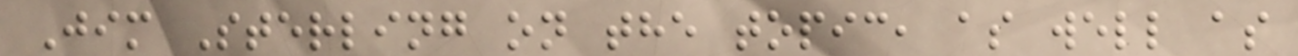Jim Sterling on the topic, as well as
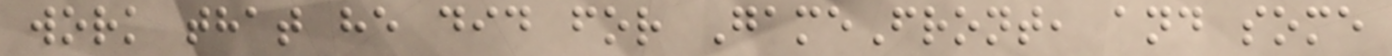work that he did for GameFront, and some
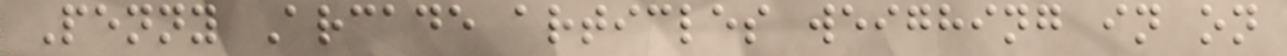Penny Arcade articles weighing in on
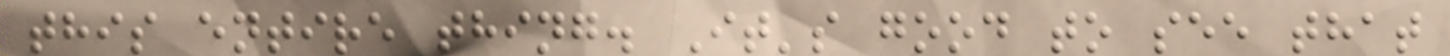this entire thing. It's good to see that
